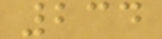234
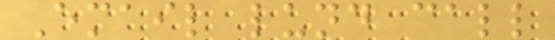Email lund call
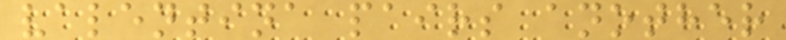valentina pairs another
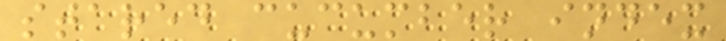stared cucumber index
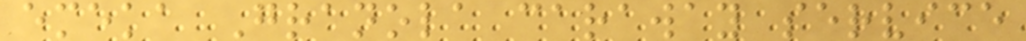emeka Granola caraway service
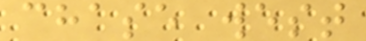chase west
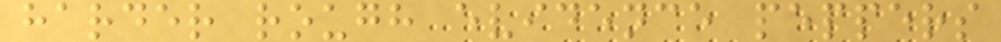harder rough evidence peppers
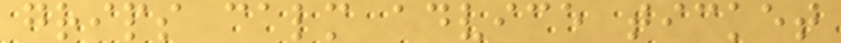grips calm advice ticket
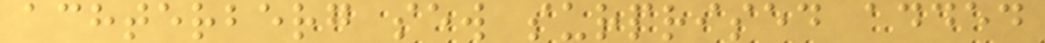achterberg sew surprised added
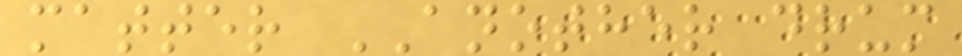matter ANOTHER drum
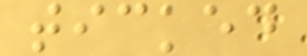ticked
